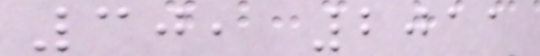30, 2011
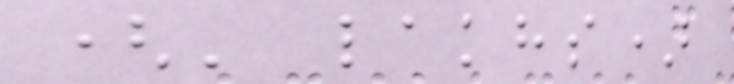(' lakhs)
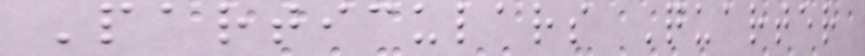Particulars Quarter
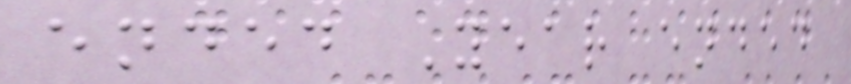ended Year ended
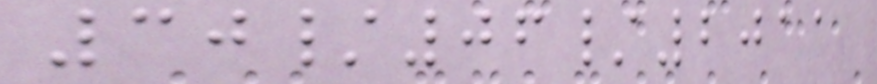30/06/2011
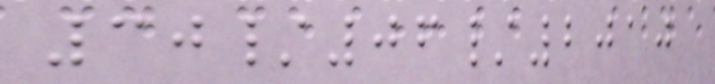30/06/2010
